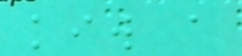kiw a
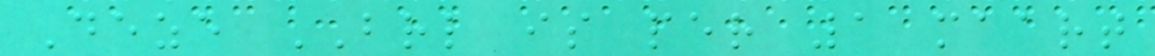Deze BRL is per 1 maart
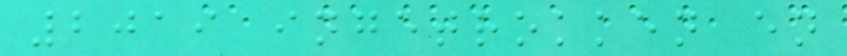2019 ingetrokken en
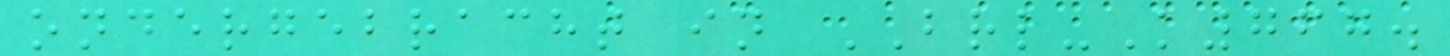ondergebracht in BRL-K767.
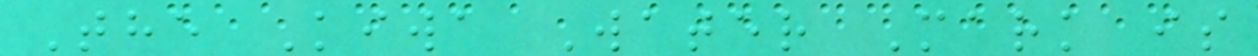The Kiwa Water Mark is
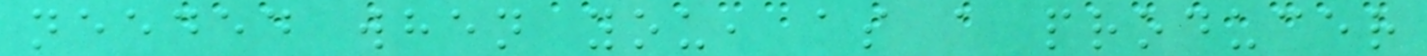needed when you, as a producer
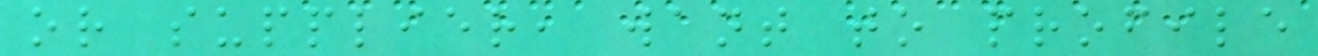or supplier, want to profile
